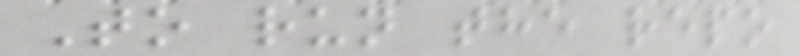To run the repo
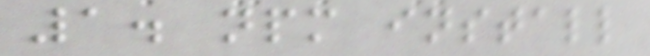1. npm install
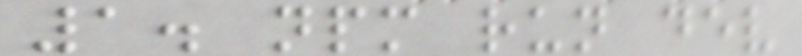1. npm run dev
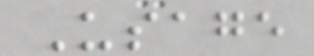Usage
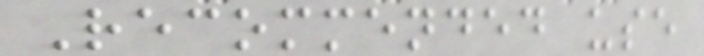Recommended use
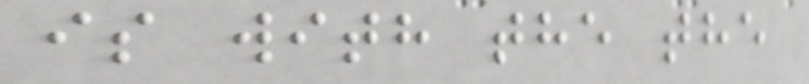is with the the
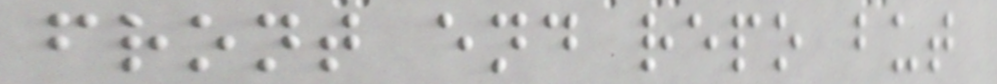front end repo but
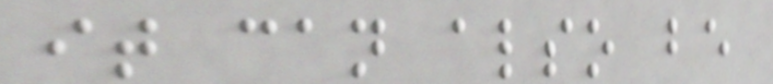it can also be
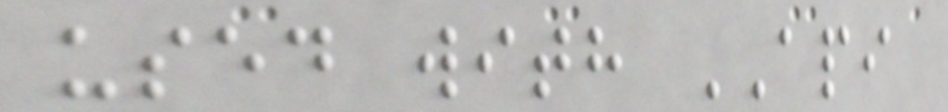used with API
